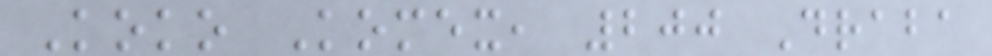Koko Komex, 200 Draba
